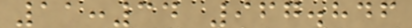11:34 967.846
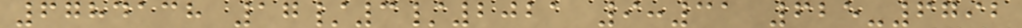6784138 17/3/2021 9:31 625-6792
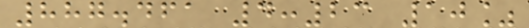887.461 4:23 10%
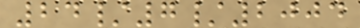24/7/2004
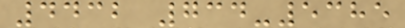4432 734-5385
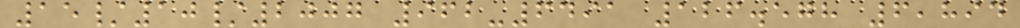15/10/2007 962-6491 126.578 6,894
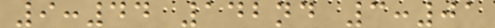9:44 142nd 3:01
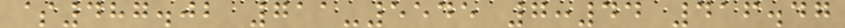$487.02 711-5545 7:44 416.47
